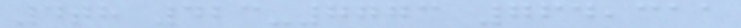4th 423-7773 764,311
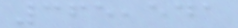365,541
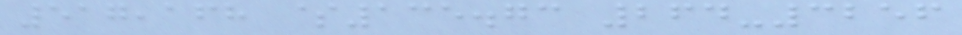517,168 $135.73 264-3256
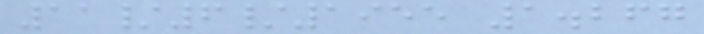11/6/1955 1.267
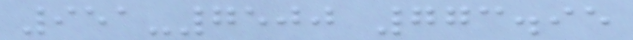951-7500 773.95
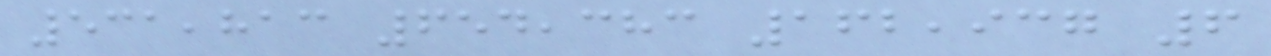531,813 654,383 162,937 6
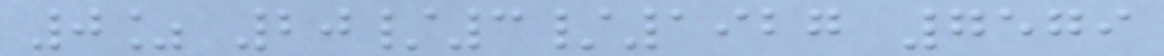0% 20/3/1927 7579
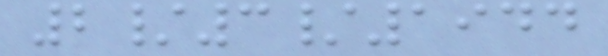2/3/1944
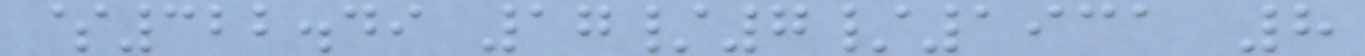$322.49 17/7/1931 8
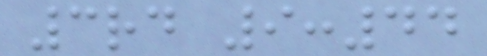3rd 9:44
